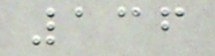136
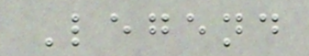Legend
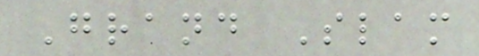Grand Slam
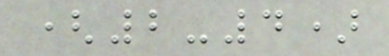(2-4)
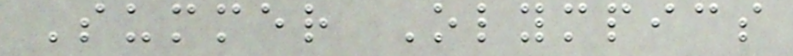Summer Olympics
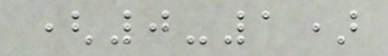(0-1)
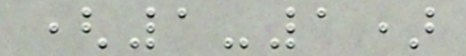(1-1)
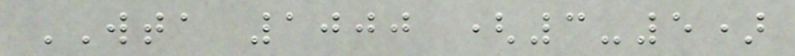WTA 1000 (3-5)
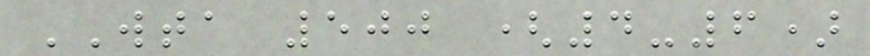WTA 500 (4-6)
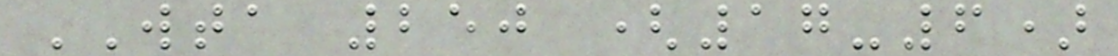WTA 250 (17-6)
